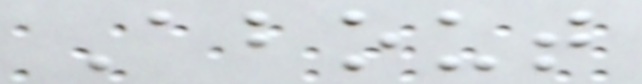About
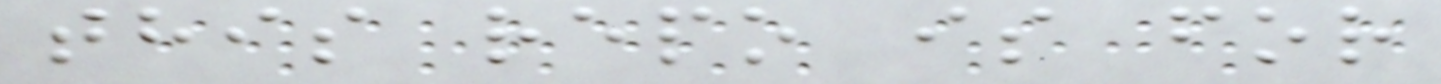this repo is for
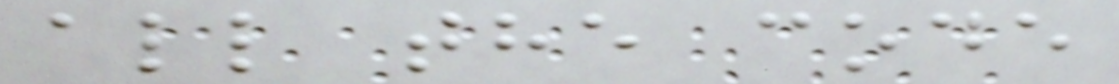all the code
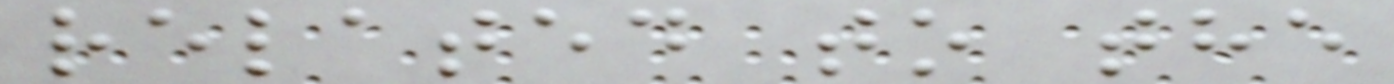related to the
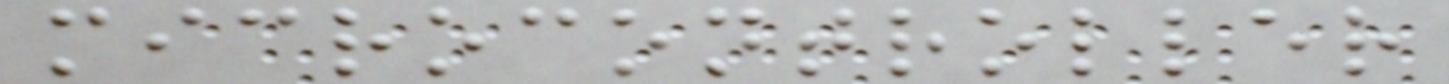microcontroller
